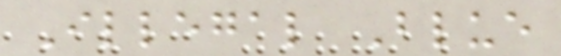Illegal Blue
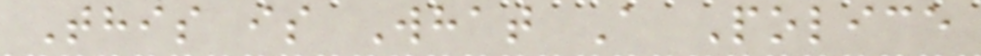This is What A Police
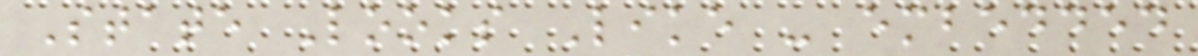State Looks Like - embedded
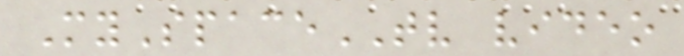MySpaceTV video
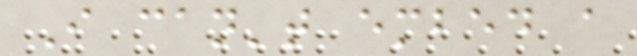I can't embed a
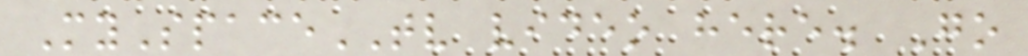MySpaceTV video here. Go
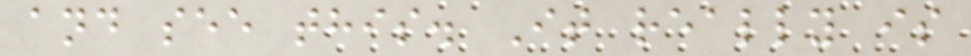and see this. It really is
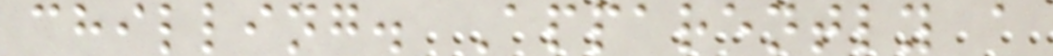chilling. Apparently a
